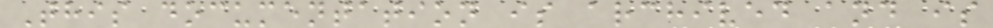This documentation is archived and is
